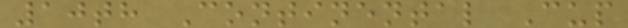10th Continental Cup
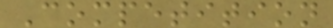Competition
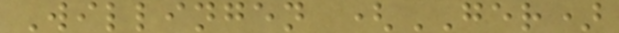Willingen (GER)
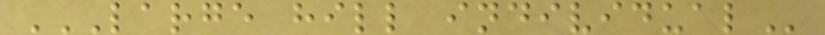LARGE HILL INDIVIDUAL
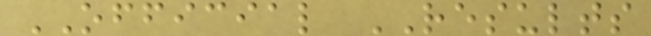OFFICIAL RESULTS
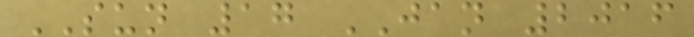SUN 17 JAN 2016
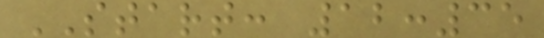START: 12:35
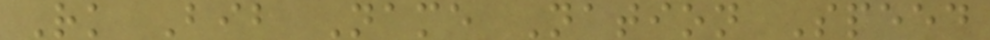Rk Bib Name Nation Speed
